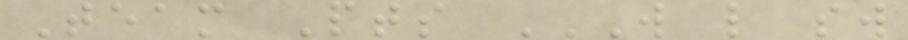Team Pts W L SW
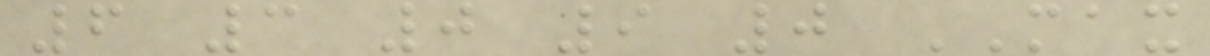6 3 0 9 0 MAX
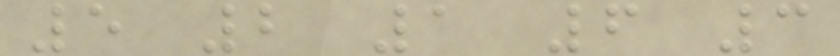5 2 1 6 3
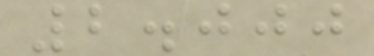2.000
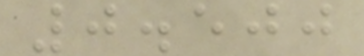0.500
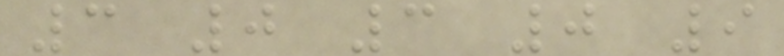3 0 3 0 9
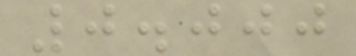0.000
